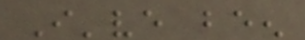I've been
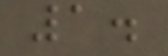1.
